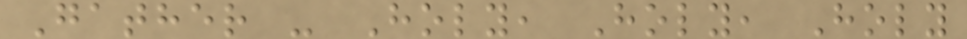Gather - Holy, Holy, Holy
